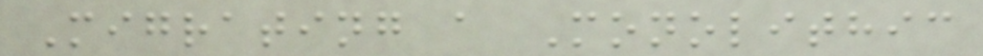Migrating a Monolithic
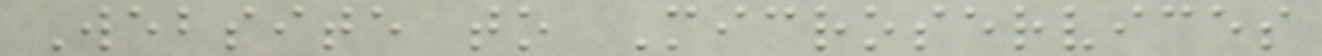Website to Microservices
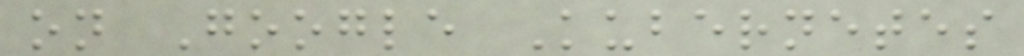on Google Kubernetes
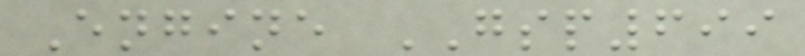Engine GSP699
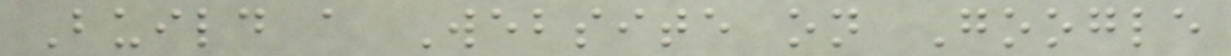Build a Website on Google
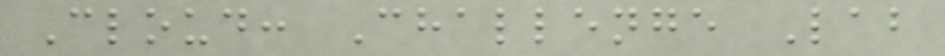Cloud: Challenge Lab
